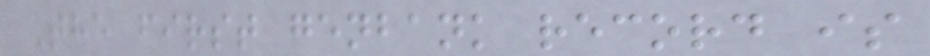The first genbank record is
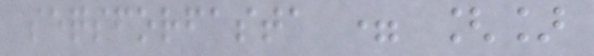seqsforfasta = []
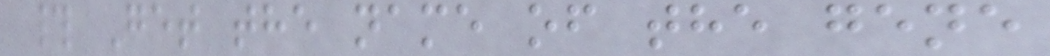# Get the name of the gene
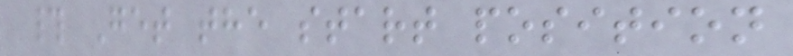# Get the start position
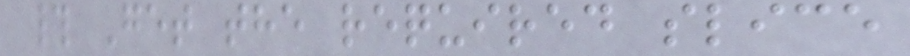# Get the required slice
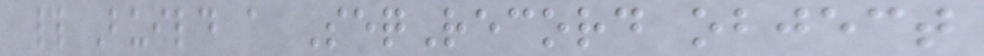# Build a SeqRecord object
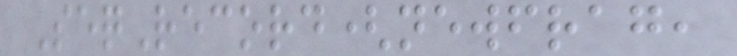SeqRecord(newfrag,
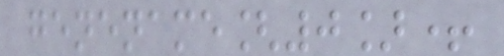genename[0]+
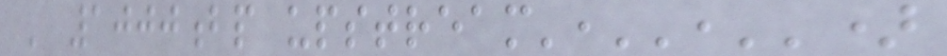' 1000bp upstream','','')
